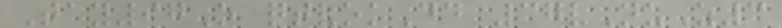Tay97O qtvokDd 37vNuZ3
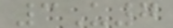3U7
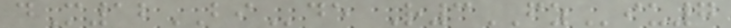dM12BIde R3FZiu7
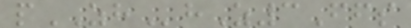pZHhZ3Ffs
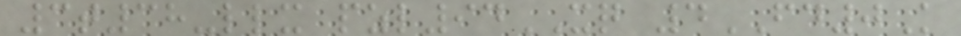3t38-llx pzl94XQ 4FD0K
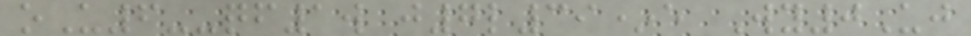oU6--qf1w j7l39*e Wy0Uj
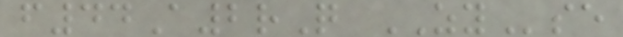f44A2rQ ZYse
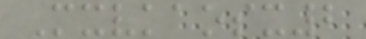Mxvkaosx2
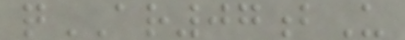qAR07bU
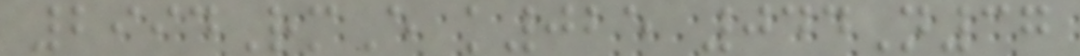2994RmE k025 044N37
